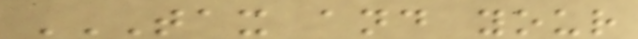TAX AND YOUR
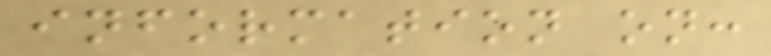information on:
